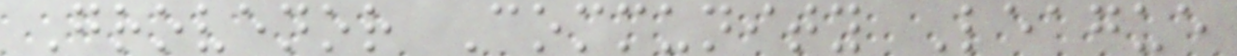Grovenor Community League
